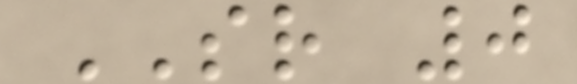SR 0
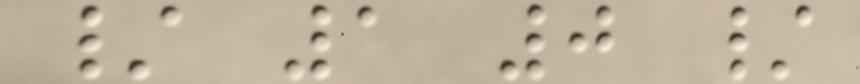/ 1 0 /
